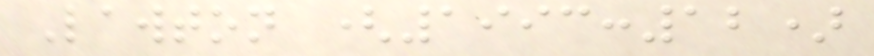Lawton (1993:12)
